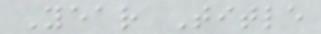Year Title
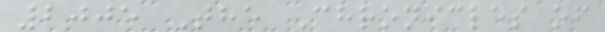2005 The Chronicles of
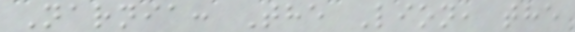Narnia: The Lion, the
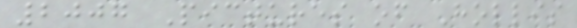2007 Pictures of Hollis
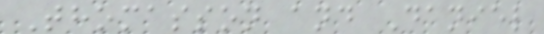Thomasson and Daniel
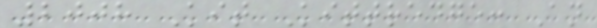2008 Kit Kittredge: An
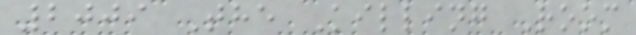2009 The Killing Room
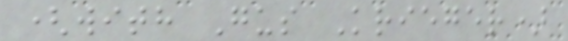(with Gus Krieger)
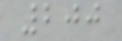200
